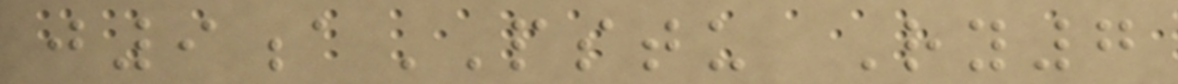j9aPSTU Ry7
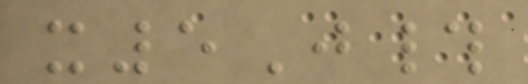x5J#
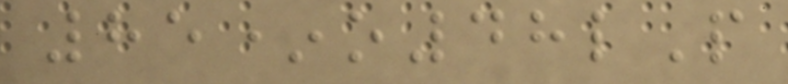85*o48lP
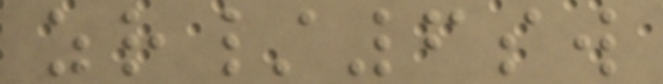zr/6sw
